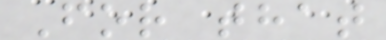For that
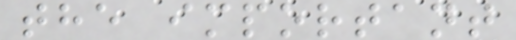the important
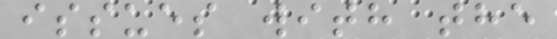issues with the
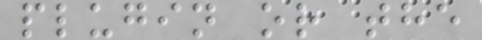plugin or the
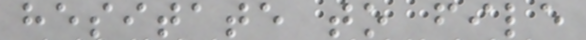hesitate to file
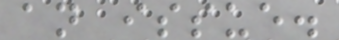an issue.
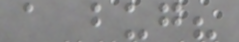a bug?
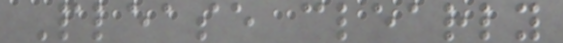Please clearly
